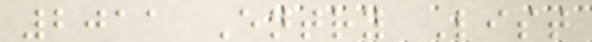2011 Entry List
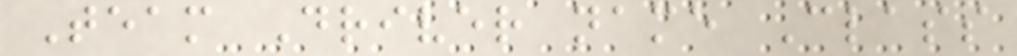Team Driver name Class
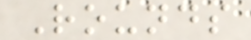Rounds
